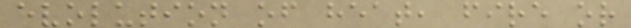evolution of heat, fire or
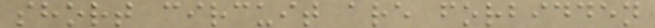short circuit are forbidden
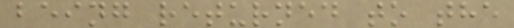being returned to the
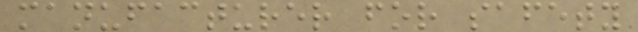manufacturer for safety
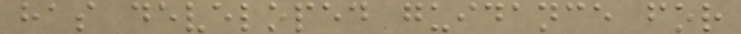has developed guidance for
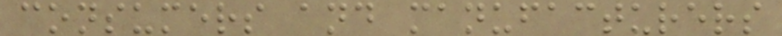consumers and manufacturers
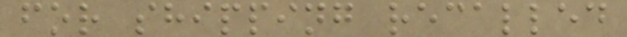for shipping recalled
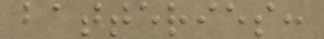batteries:
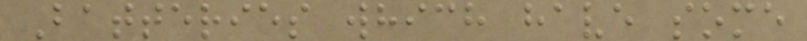Batteries which have some
